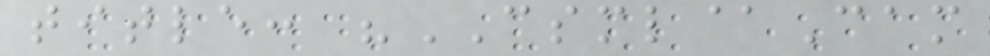title: "CSML@Cam
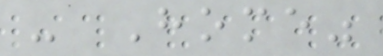- Home"
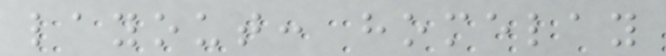layout: homelay
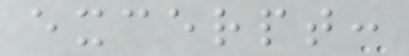excerpt:
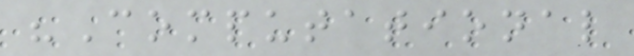"Computational
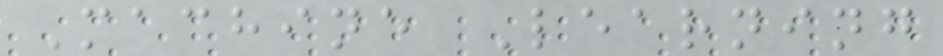Machine Learning
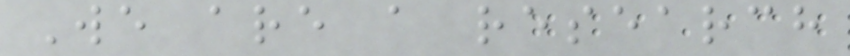We are a research
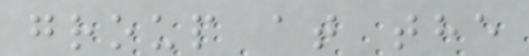group at the
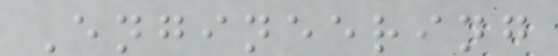Engineering
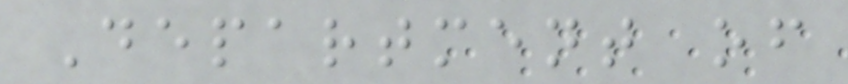Department of
